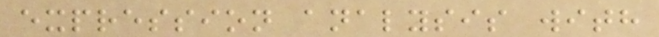expression analysis with
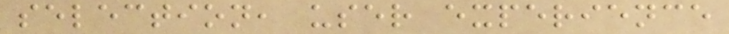selection, user experience
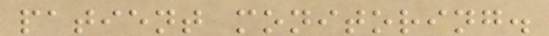patient monitoring.
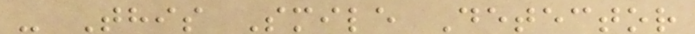- This Smile Detector
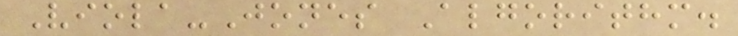Viola-Jones Algorithm.
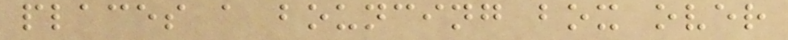places a bouncing box over
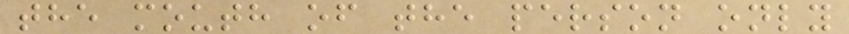the mouth of the person only
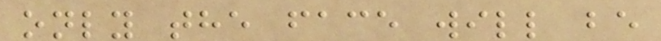only the face will be
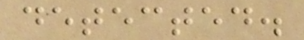detected.
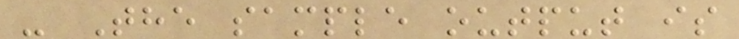- The sample output is
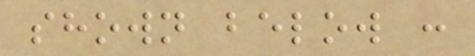shown below :
